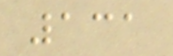131
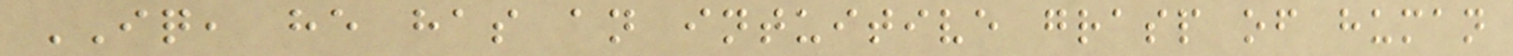IQ, he has an intuitive grasp of human
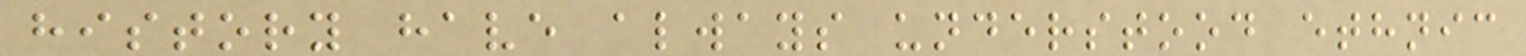history have always understood ethnic
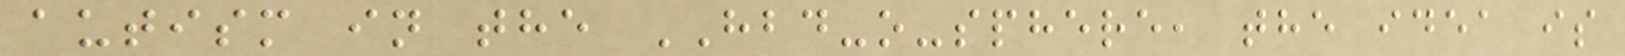autism in the HBD-o-sphere, the idea is
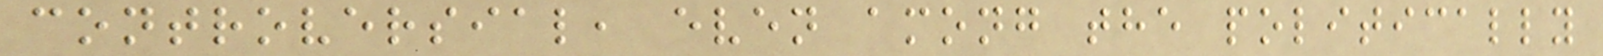controversial, even among the politically
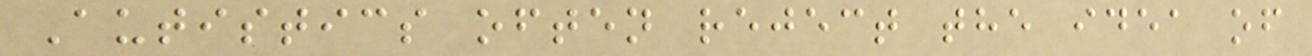Autistics often reject the idea of
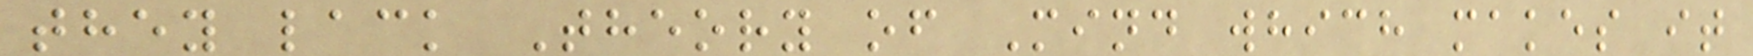they lack Theory of Mind which makes it
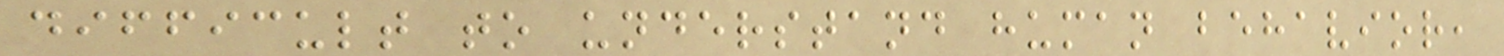difficult to understand human behavior,
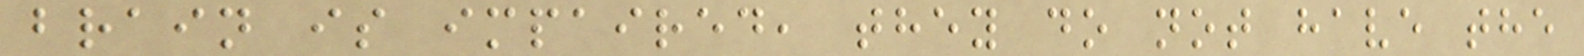brain is impaired, they do not have the
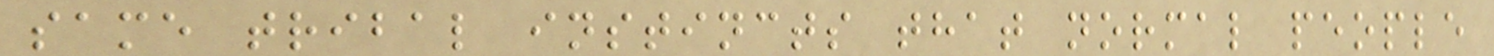same tribal instincts that normal people
